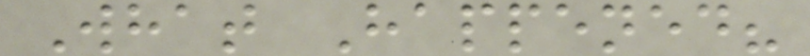What Happened?
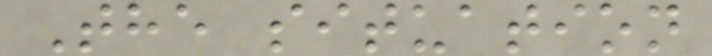The situation
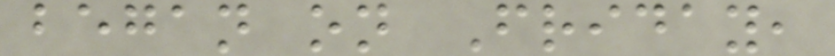began on Friday,
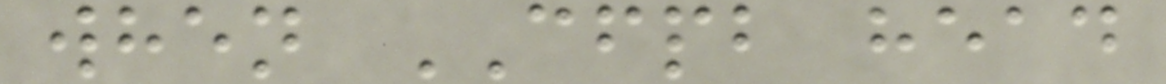when CFPB head
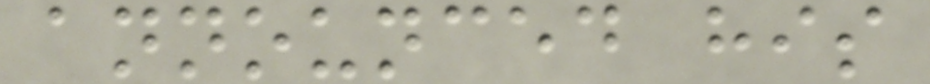announced his
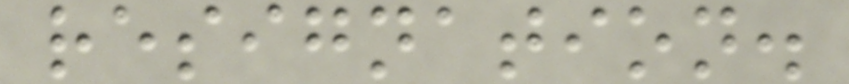resignation.
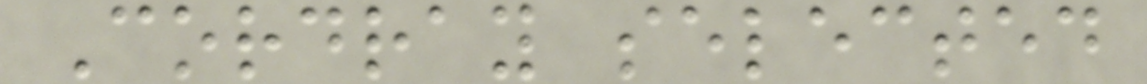Cordray selected
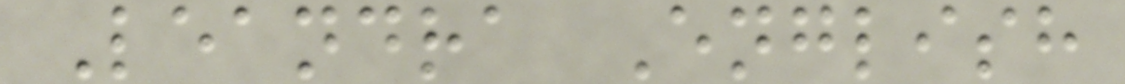Leandra English
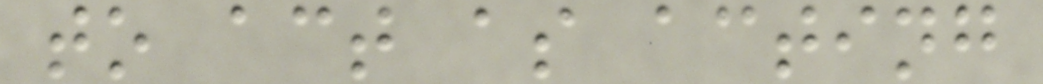to act as acting
